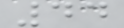44
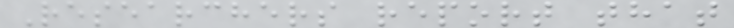Researchers report that
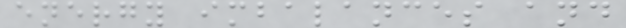energy imbalances and
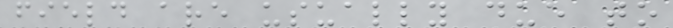field are usually due to
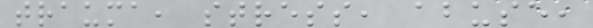trauma, stress, abuse,
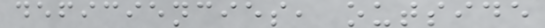deficiencies, outside
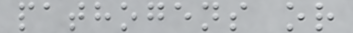pathogens or
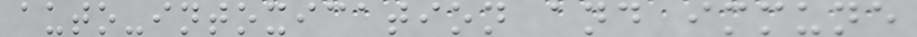auto-intoxication and immune
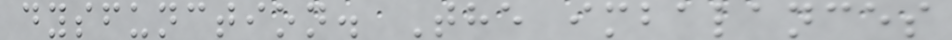dysfunction. The imbalances
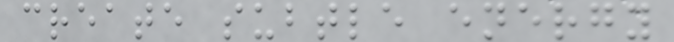create subtle energy
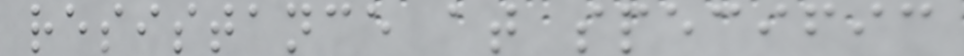resistance at specific
